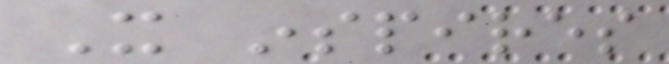It inspires
